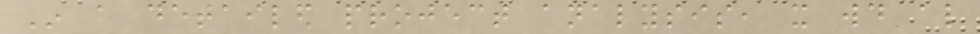In a detailed project analysis, it would also
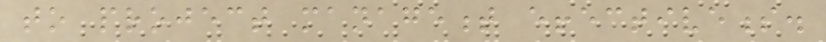to project management effectiveness.
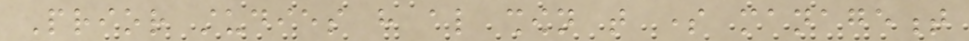Prior studies have also shown that some management
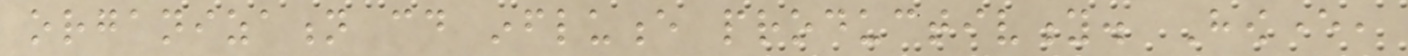organization could influence productivity. However,
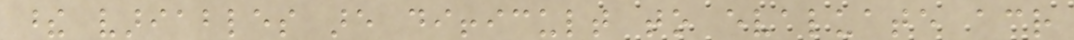these variables are difficult to evaluate across
